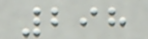298
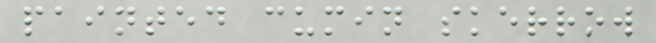painted cumin skerrow
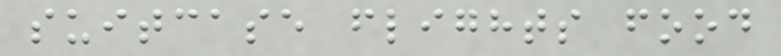suitcase flights food
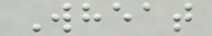Wheat
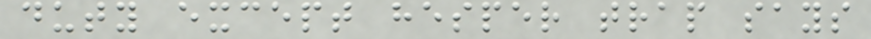duty except hesper trap says
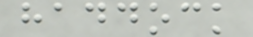haddock
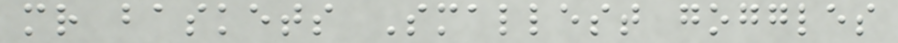mr baskets Smallest goggles
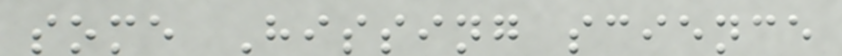some Hissing science
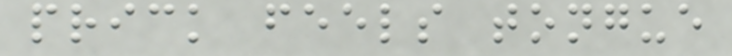prick feels tongue
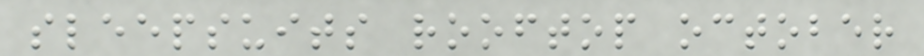sleepsuits rooftop october
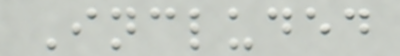Included
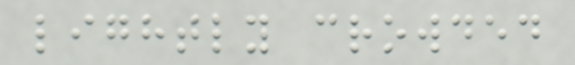lightly crowded
